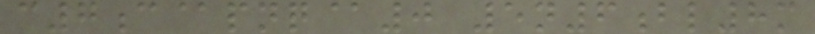c7c@pnq@0 5n6bl8m
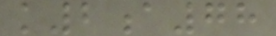k2a78
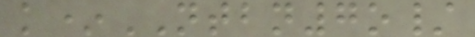k*NTBN7o/
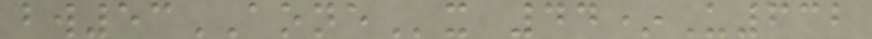bw53AONEx 44*U632
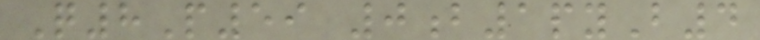Q8P59 0b1pyB4
